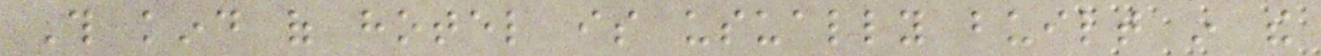This kind of hotel is usually built in the
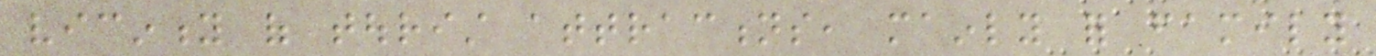vicinity of tourist attractions, mainly for family
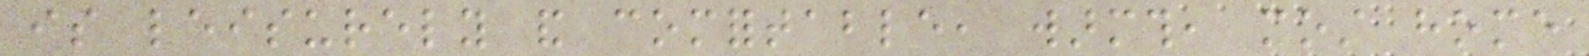is leisurely and comfortable, warmth, most home
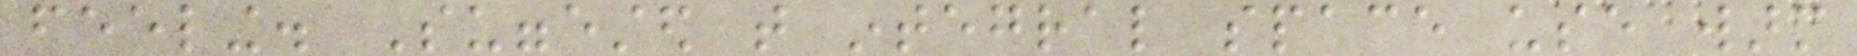feeling. Suggested that integral space use warm
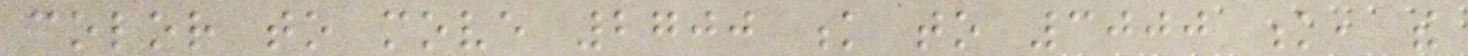color to move 2700 k to 3000 k, the
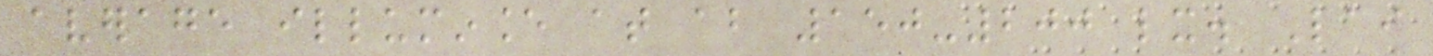average illuminance at about 150-200 lx. Lai
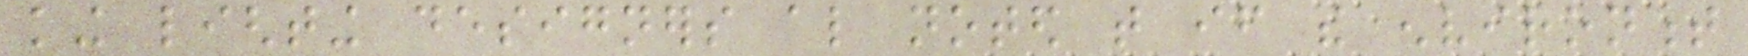king lighting designers also noted that if the environment
